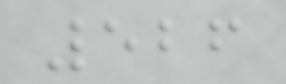526
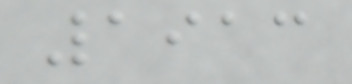1913
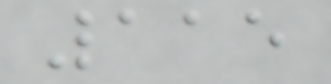115
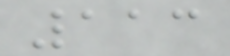113
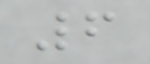6
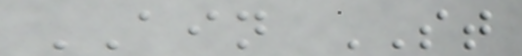AIN ST
